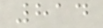814
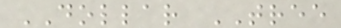DOLLAR TREE
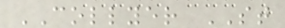COLLYER ST
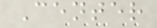Center
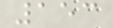153
